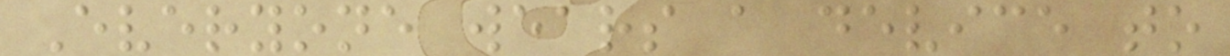Everyone wears a device to
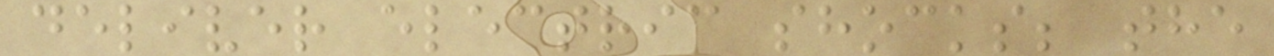deliver electric shocks; the
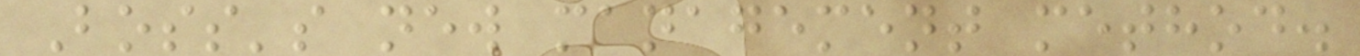Boss's new management method.
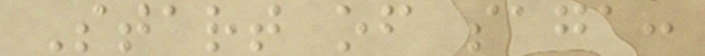Start of saga:
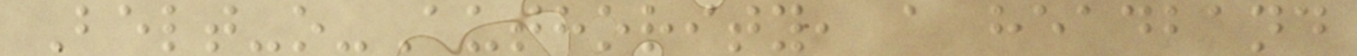Belt-o-Authority, a headband
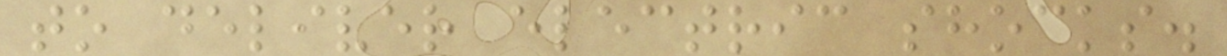to deliver electric shocks.
